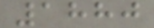1880
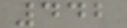442
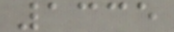1335
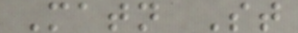Matn St
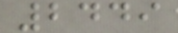2449
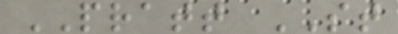PRATT ST
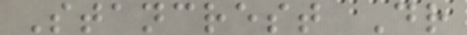Stancrest Dr
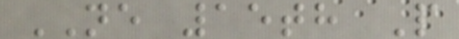NE 15th P
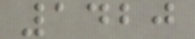1420
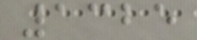1325
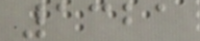1321
